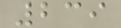239
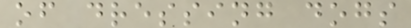of dressing dogs
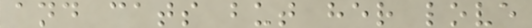and cats but her love
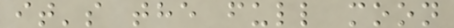it's the full moon
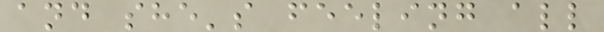and she's feeling all
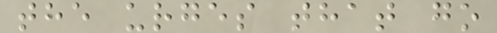the urges that go
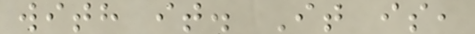with it. It is,
